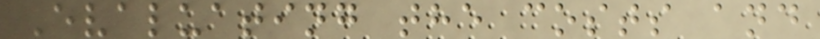Evaluating the costs and
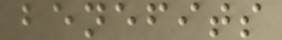benefits
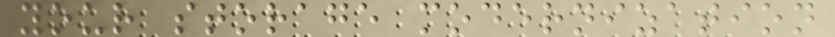your storage modernization
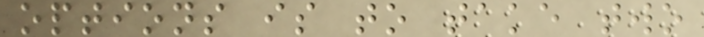options is to take two
